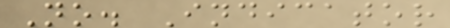No. Indicator
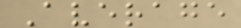Average
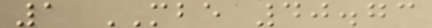1 MBE 40.73
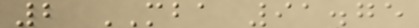2 MBA 91.75
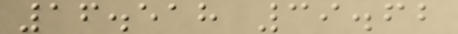16.518 39.62
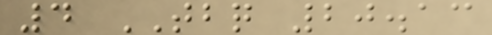4 TBQ 20.13
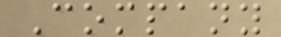Company
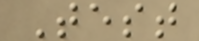Test
